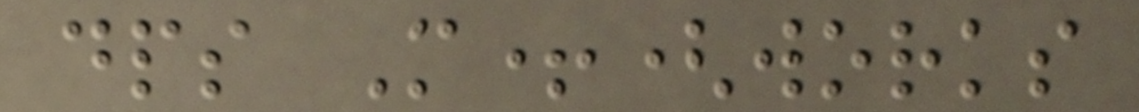dps M+(works
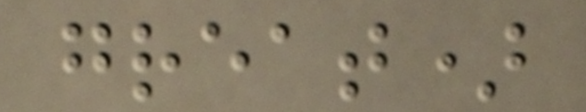great)
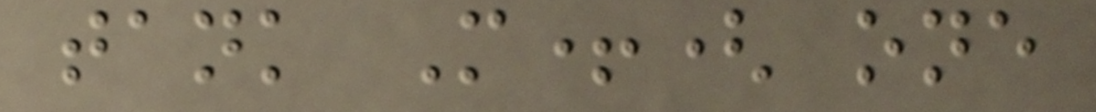tank M+( one
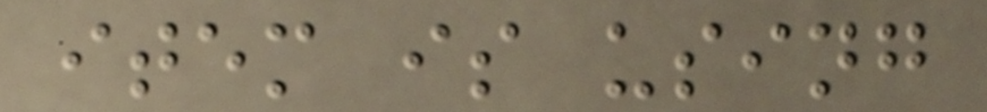item is using
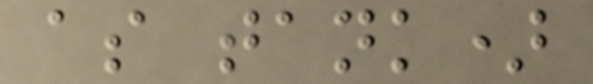as tank)
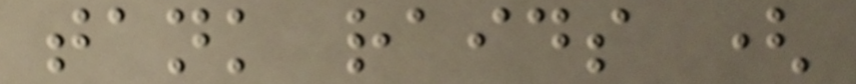tank raids (
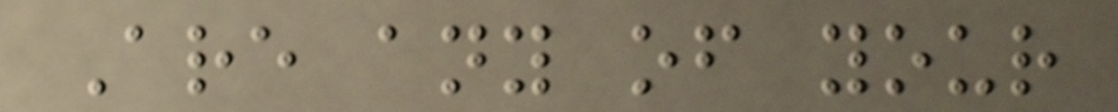Are any of your
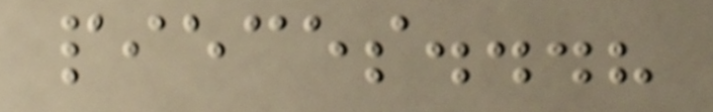pieces...?
